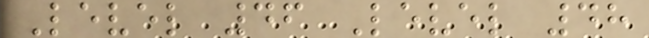Level 46 Level 48
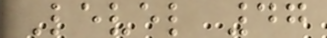Level 47
